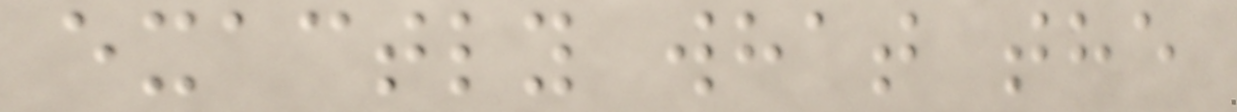exactly what the
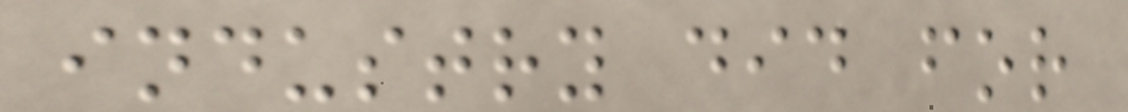industry did for
